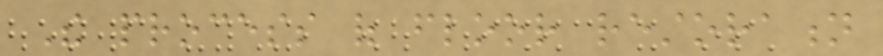The process of floor restoration
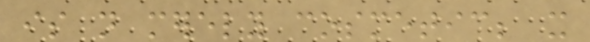is not merely cosmetic; it
